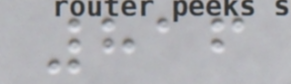816
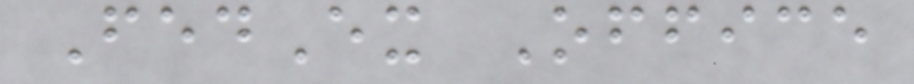FedEx Office
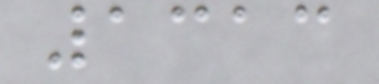1313
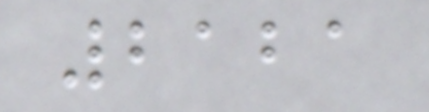2121
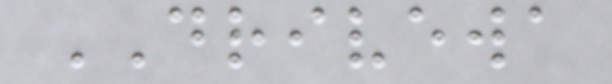DRIVEWA
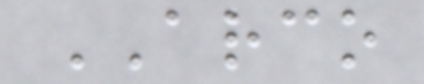ARCO
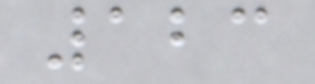123
